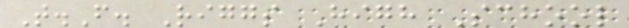T.F. Riggs High School
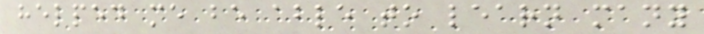helped me be able to learn many
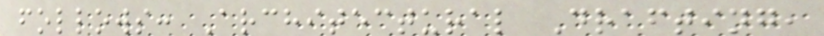follows: Architectural Drafting,
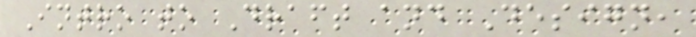Intro to Draft and Design,
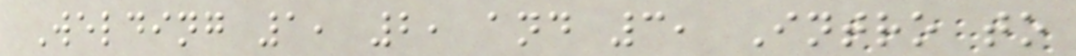Welding 1, 2, and 3, Intro to
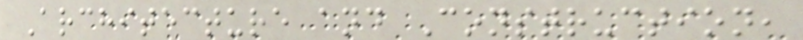Architecture and Construction,
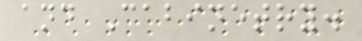and Cabinetry.
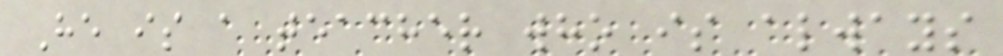He is a teacher who is always
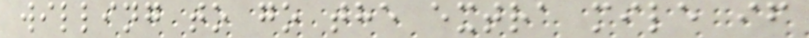willing to go the extra mile if
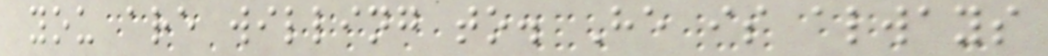you are willing to. He is always
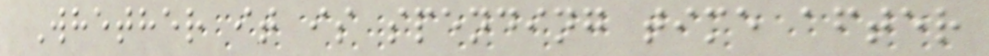Whether it is spending time after
